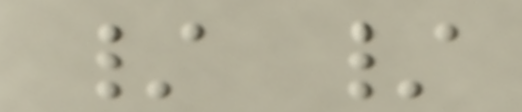/ /
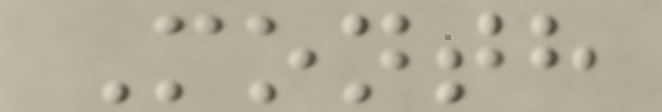Month
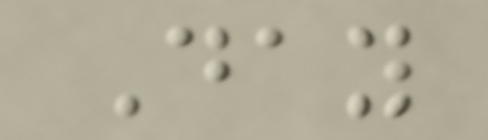Day
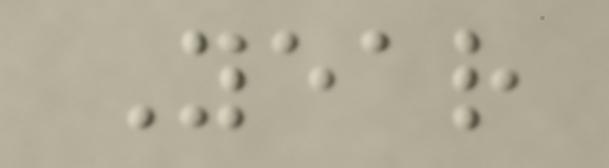Year
